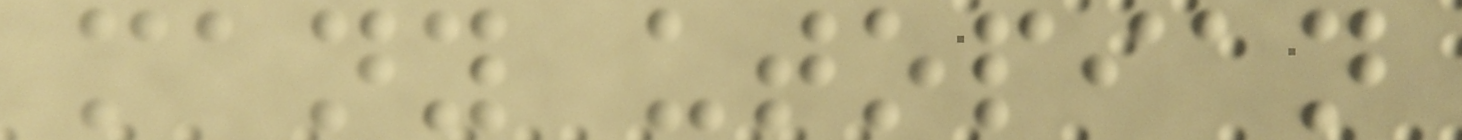many utopian
